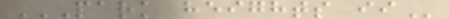PARK HEIGHTS II
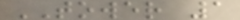TOWER 1
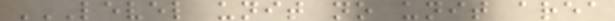LEVEL UNIT NO UNIT AREA
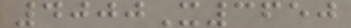4000X3650
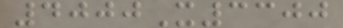4000X3300
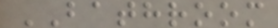BATHROOM
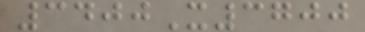3400X3700
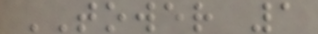TOWER 1
